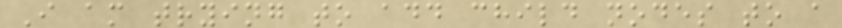I am trying to add child nodes to a
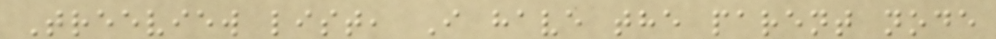Treeview list, I have the parent node
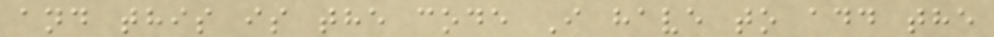and this is the code I have to add the
